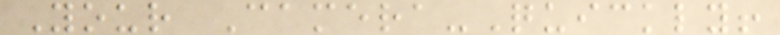Your Camera-Quickly!
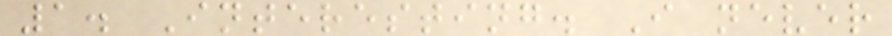1. Interesting. I never
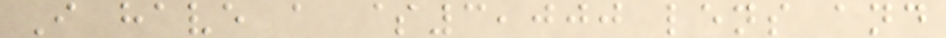I have a $3,000 lens and
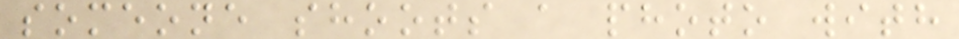someone shoots a photo with
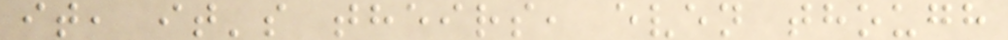it, it's theirs, even though
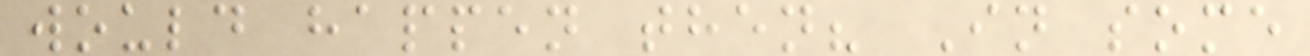would happen then? In some
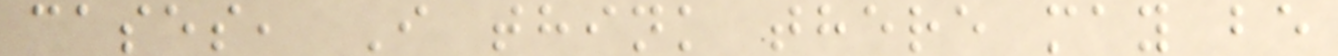cases, I think there may be
